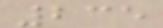235
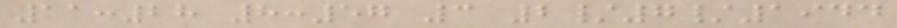11:28 8:57 3 2/7/1944
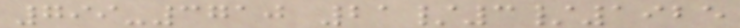799-3710 21/3/1925
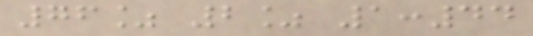76% 2% 1:44
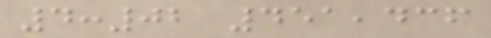4:02 451,436
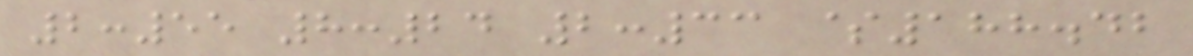2:55 8:24 2:33 $188.42
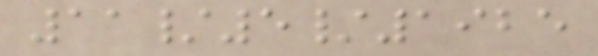11/5/1925
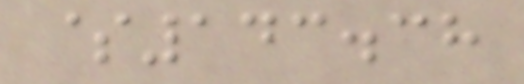$143.38
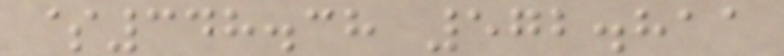$348.38 572.811
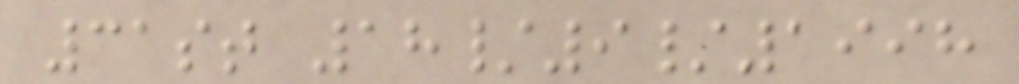31st 18/9/1998
